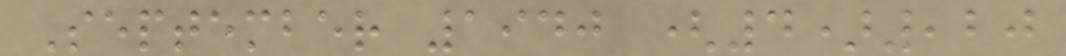September 1940 (4),20
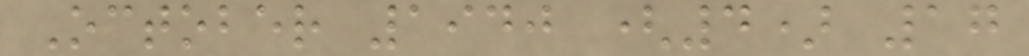October 1940 (4) 17
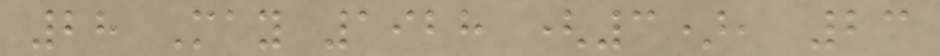28 May 1928 (3), 23
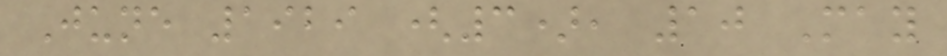June 1929 (3), 10 May
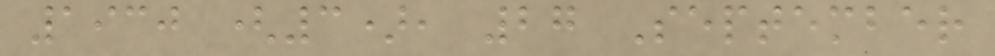1930 (3), 27 September
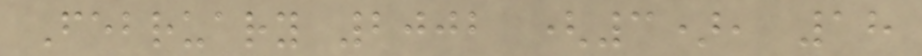February 2002 (3), 18
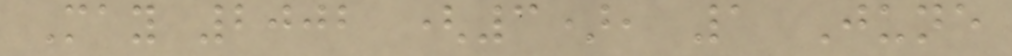May 2002 (3), 1 June
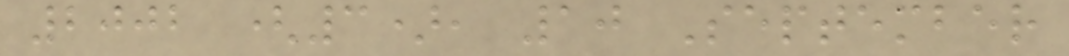2002 (3), 10 September
